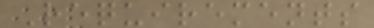Requirements
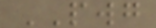PWG
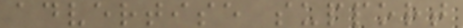advertise support
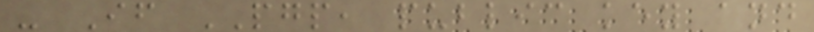- If PGP, public key and
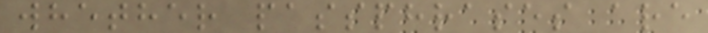whether passphrases are
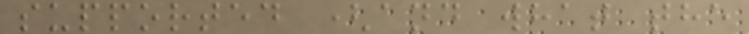supported (and what the
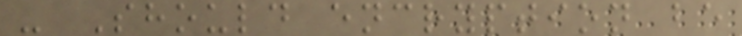- Should encryption be
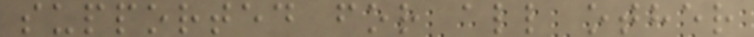supported for all other
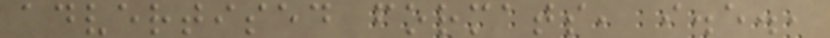advertised formats, i.e.,
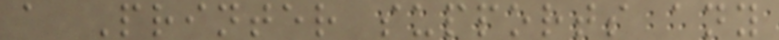a Printer supports any
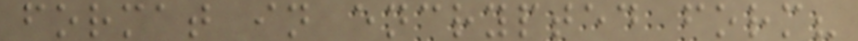format in encrypted form?
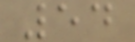54
